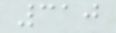310
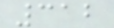312
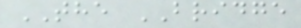THE BRIDGE
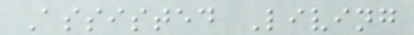Assisted Living
